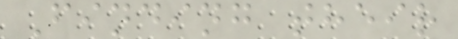Finding their
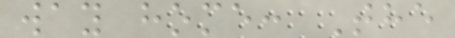way home: The
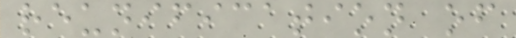reunification of
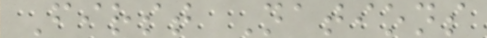First Nations
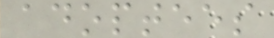adoptees
